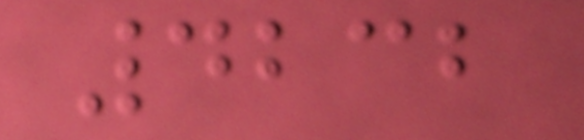4232
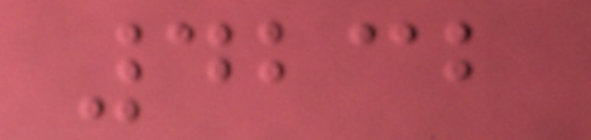4232
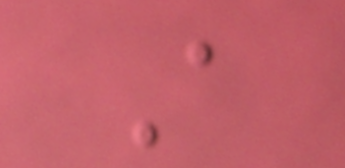A
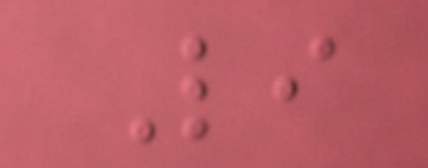Li
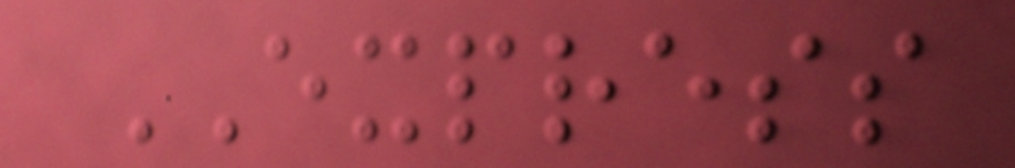EXPRESS
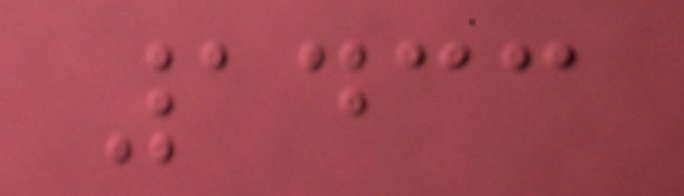1433
